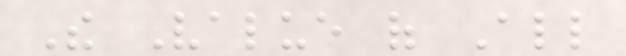The Value of All
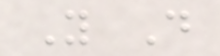You Do
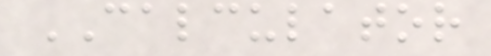CALCULATOR
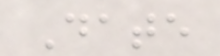Date
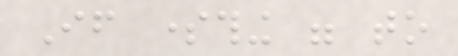If something were to
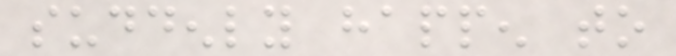suddenly happen to
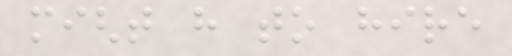might have to hire
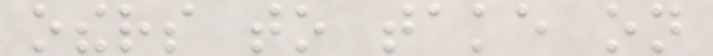others to take on
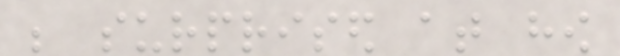be surprised at how
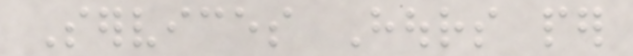Services Hours per
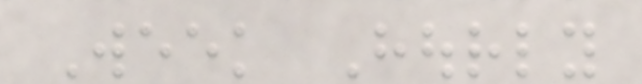Week Hourly
